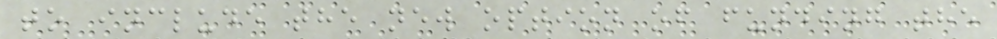to include the new option of funding the
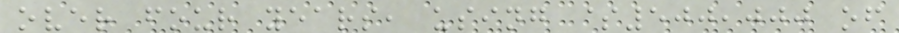over four years, using $500,000 of
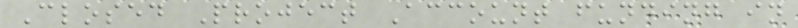Closed Project Account funding in
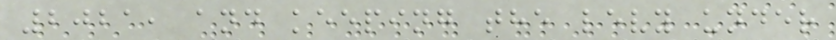2021, and keeping the levy under
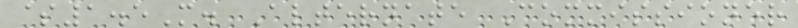$1.5M. Alternate Commissioner
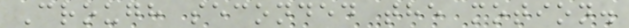Crough seconded the motion.
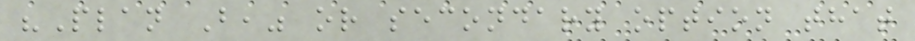"Plan B," or secondary option that
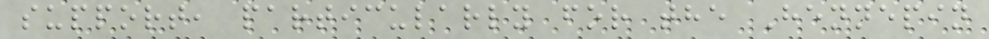support, particularly for the Hennepin
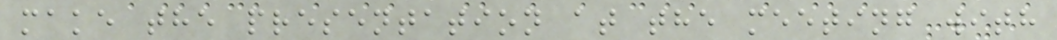make the presentation at the meeting with
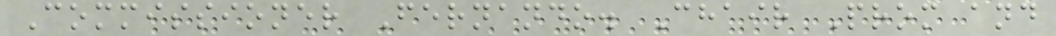Commissioner Fernando. Chair Prom and
